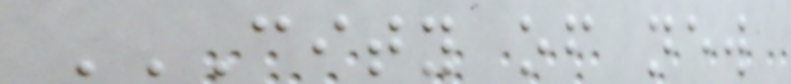CITY OF NEW
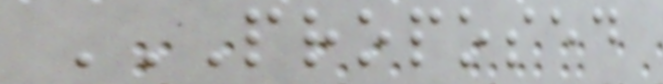PROPOSED
